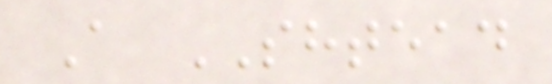A SHTEAD
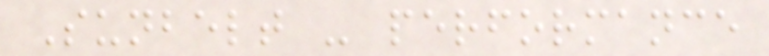Sunbelt - performance
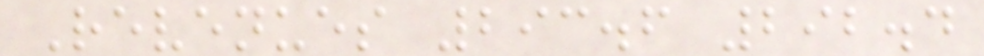Revenues 293.6 292.4
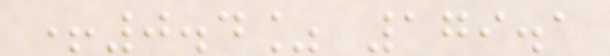+0.4% 179.1
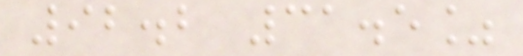92.2 31.5%
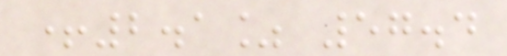+2.1% 57.4
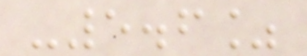-5.6%
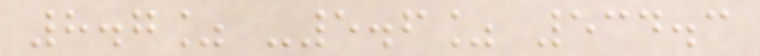8.7% -5.6% 534.3
